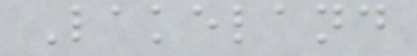Lakeland
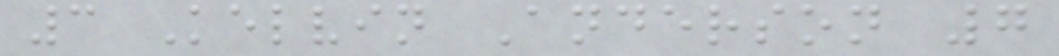3 Kelvin Anderson 7
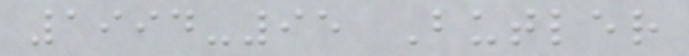1994-95 Butler
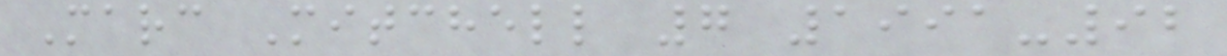Marc Mitchell 7 1991-92
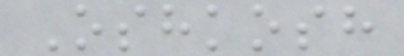Oshkosh
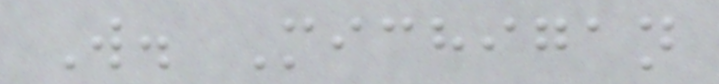W. Michigan
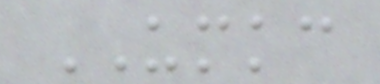UMKC
